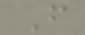F
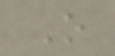O
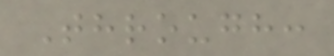Through:
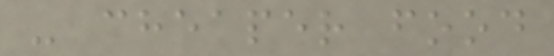- cheaper food
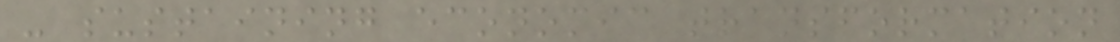- sustaining economic transformation
